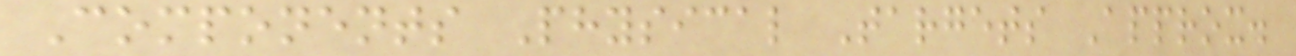Components Physical Targets Approx.
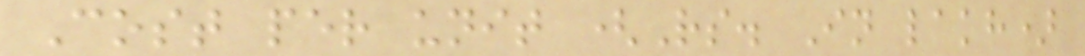Cost per unit (Rs. In lakh)
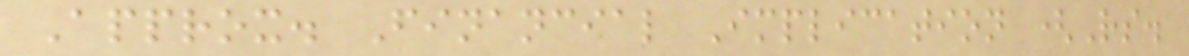Approx. Financial Implication (Rs.
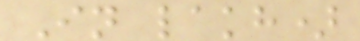In lakh)
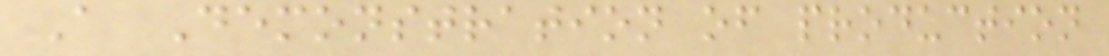A Demonstration of production
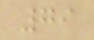79
